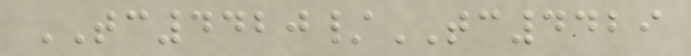TC4420/TC4429
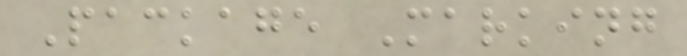Package Marking
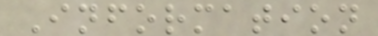Information
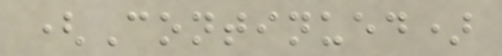(Continued)
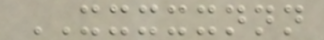XXXXXNNN
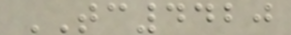TC4420
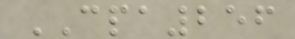CPA256
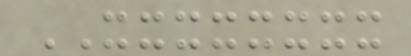XXXXXXXX
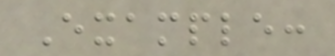Example:
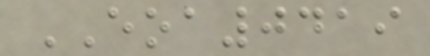EOA0419
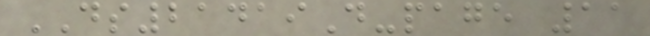DS21419D-page 11
